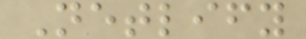Netlify
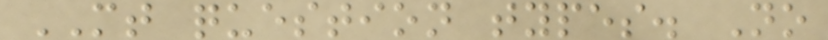MT question types. No
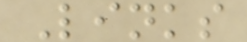Links
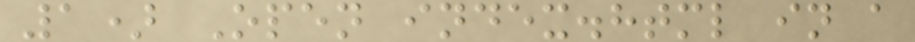1) Open index.html in a
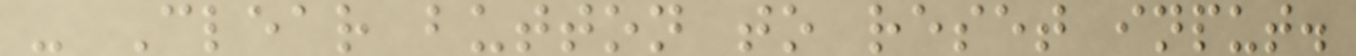- Clear button to reset input.
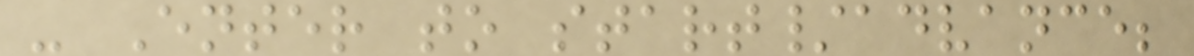- Enter to start/advance;
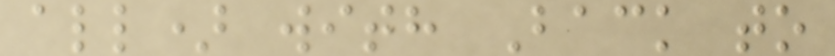all) with Back to
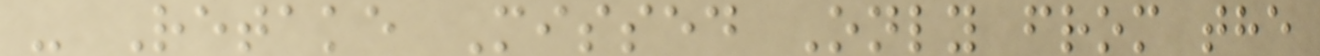- Retake Missed Only from the
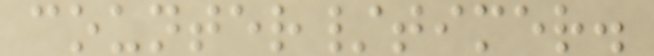counter/timer.
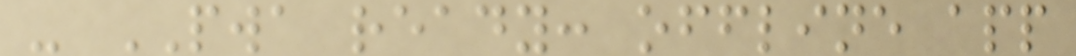- PWA ready: offline app
